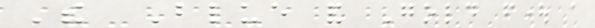The Blue and Gold fought a
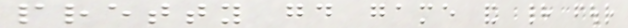pretty good game and had four
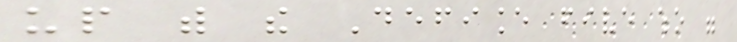up with the Defiance five who were
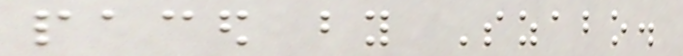paced by Szabo.
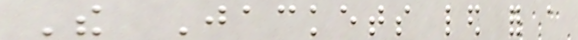The Jackets led for a
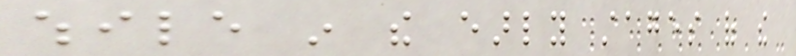while in the early stages of the
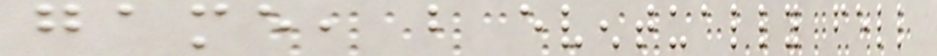game, but eventually fell
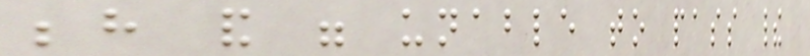behind and were unable to pass their
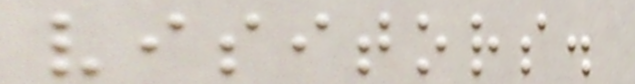visitors.
